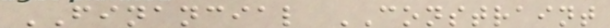FINANCIAL CONSTRAINT
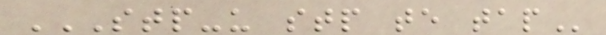STP-U STP TE TAP
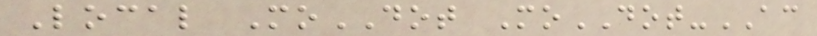Local MoDOT MoDOT-AC
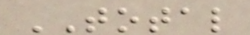TOTAL
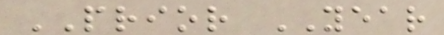PRIOR YEAR
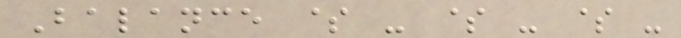Balance $ - $ - $ -
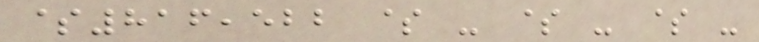$816,522 $ - $ - $ -
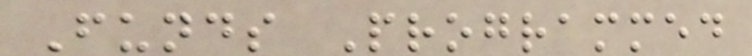Funds Programmed
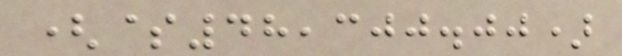($48,300.00)
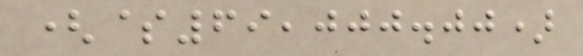($69,000.00)
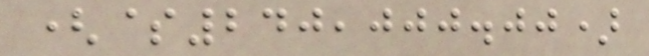($240,000.00)
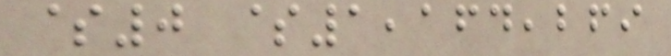$0 $1,164,269
